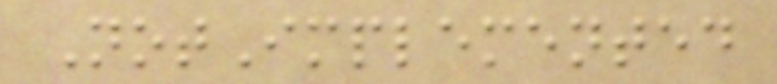NotImplemented
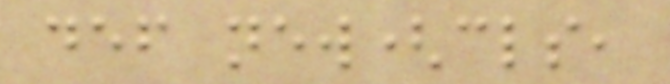def new(cls,
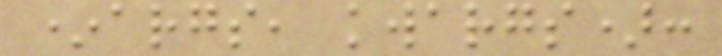*args, kwargs):
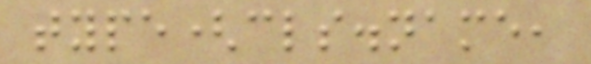type(cls.name,
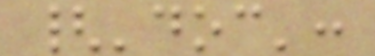{'doc':
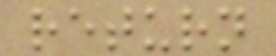return
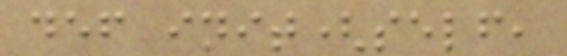def init(self,
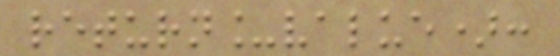return_value):
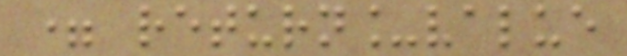= return_value
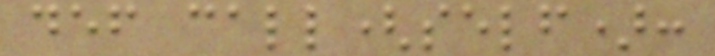def call(self):
